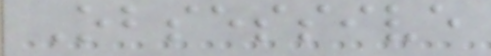Obsessive
